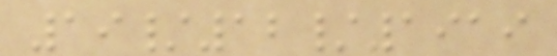19/12/1919
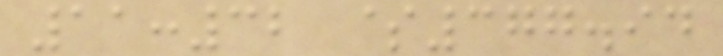11:32 $377.94
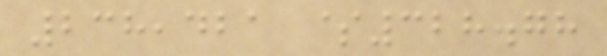238,421 $328.78
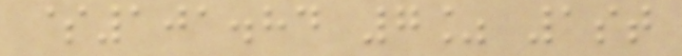$101.84 7% 1st
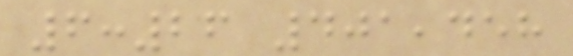6:26 401,458
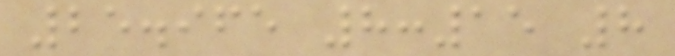25.965 8:15 8
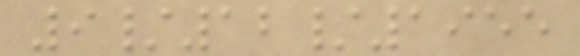9/12/1955
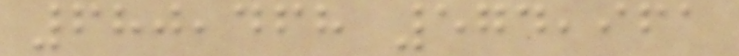680,468 574,961
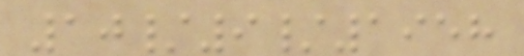10/9/1958
